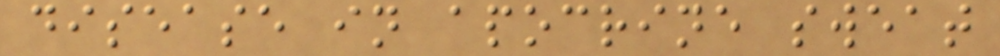disease in apocrine sweat
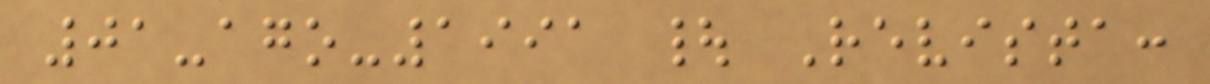01-ago-1991 | Revista:
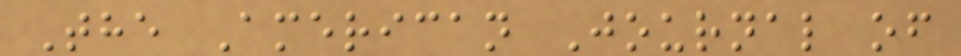The American Journal of
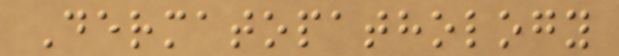Dermatopathology
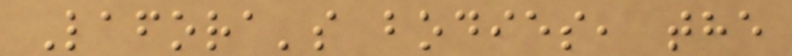Lafora's bodies, the
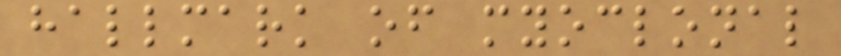hallmark of myoclonal
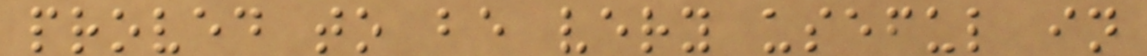proved to be very useful in
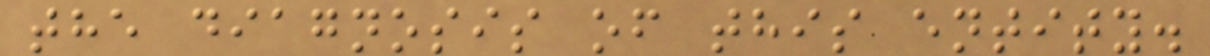the diagnosis of this entity.
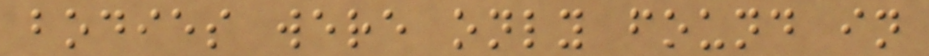bodies were only found in
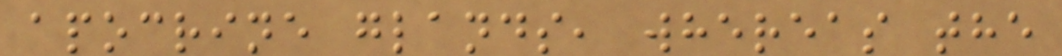apocrine glands, whereas the
